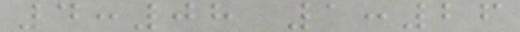4:08 1:26
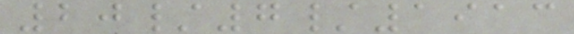20/7/1913
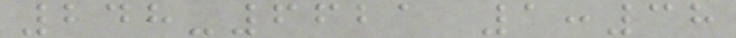248-6621 1:38
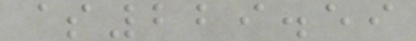$229.59
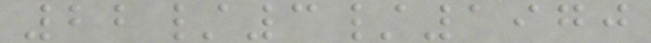22/3/1970
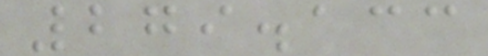279.133
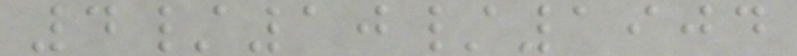4/10/1904
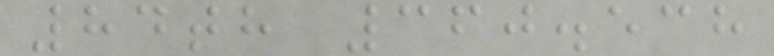84th 360.538
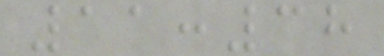11:38
